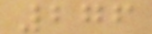276
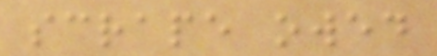scrape owed
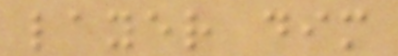layer dim
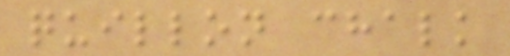quillon chalk
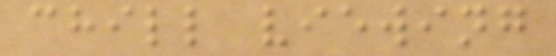chill viewing
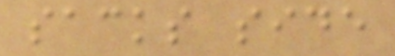sacks side
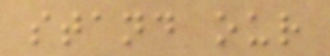stand our
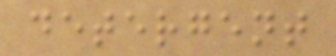detergent
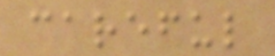careful
